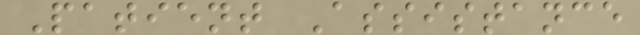Patient Assistance
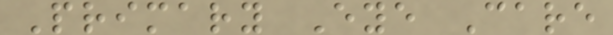Primary Eye Care
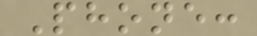Phone:
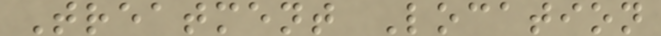Treatment Location
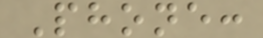Phone:
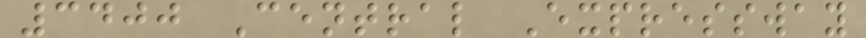3400 Central Expressway
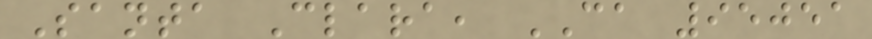Santa Clara, CA 95051
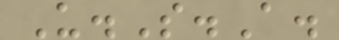U.S.A.
